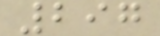297
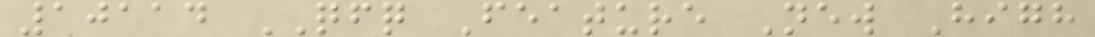10114 QFQ Feature New High
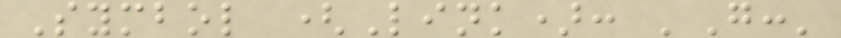Symbol (Link): 'G:'
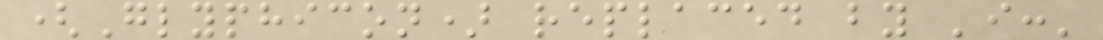(Glyphicon) replaced by 'i:'
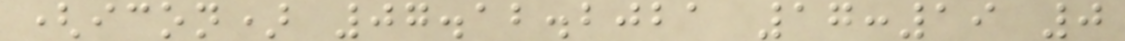(icon) 07.12.2021 17:19 0
